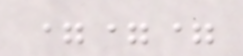===
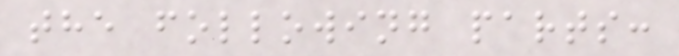the following parts:
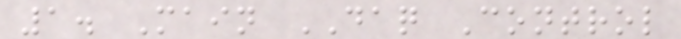1. Main DAQ Control
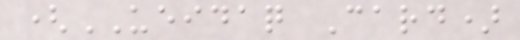(UEIDAQ Card)
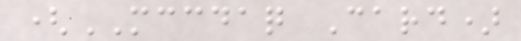(MCCDAQ Card)
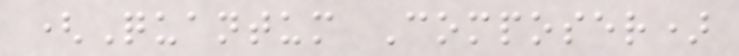(Quantum Composer)
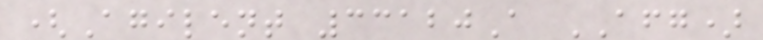(Agilent 33120A AFG)
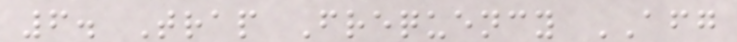6. Trap Frequency AFG
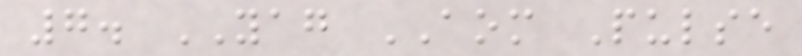7. YAG AOM Pulse
